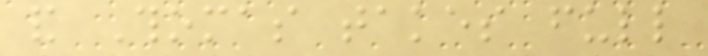and Thomas takes full
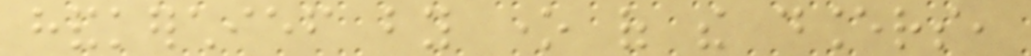handkerchief by one of the dancers,
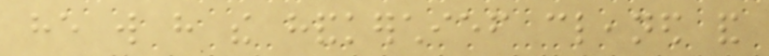he will have the handkerchief cleaned and
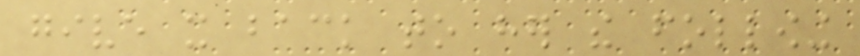give it back to her the following
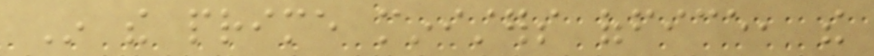In the prime ministers office, the
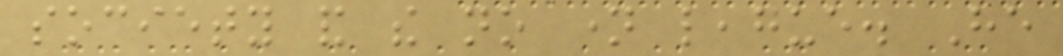society and the no name league. He
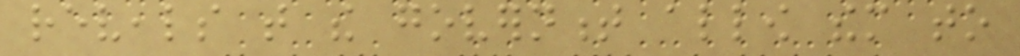reveals that the government allow them to
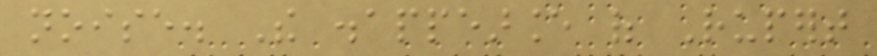noise. The disappearance of Rupert
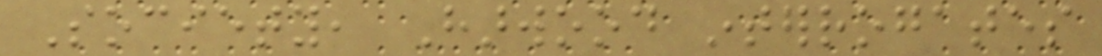Society, Harwood interrogates
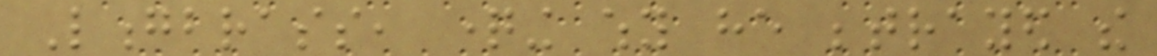Longbrass, questioning why he betrayed the
